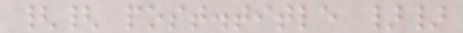{{ post.title }}
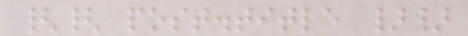{{ post.title }}
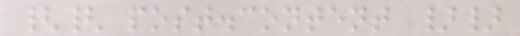{{ post.content }}
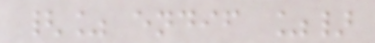{% endif %}
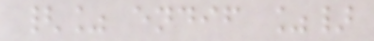{% endif %}
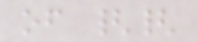of {{
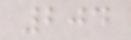204
